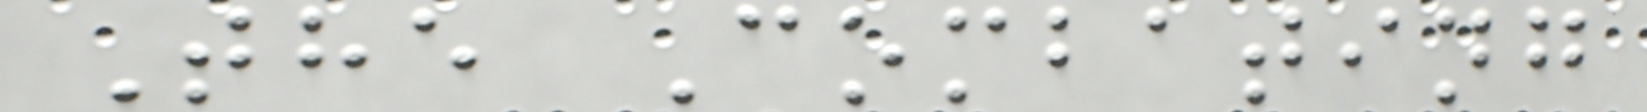The Combating
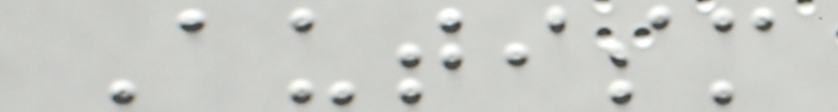Autism
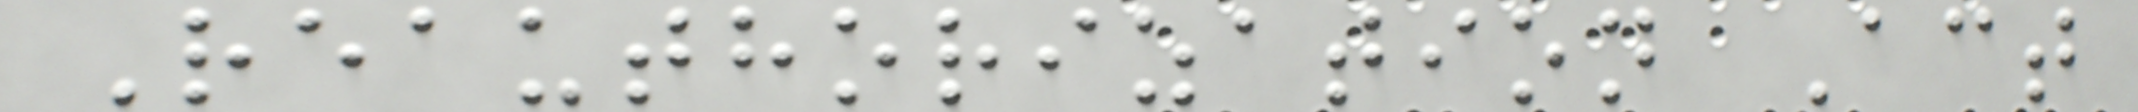Reauthorization Act
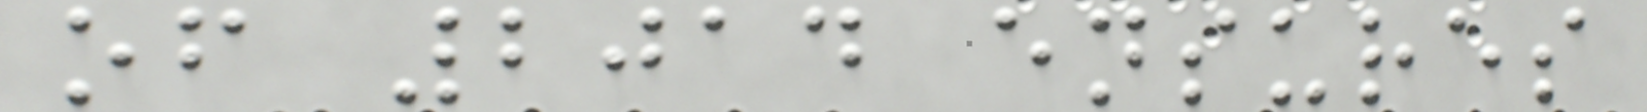of 2014 ensures
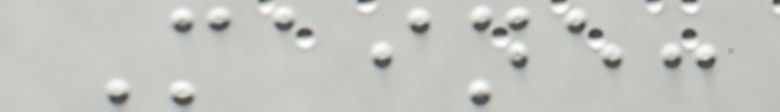Maine:
